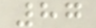87
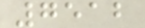7512
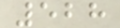528
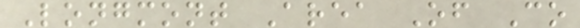Longmont Area Of Co
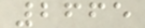2665
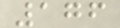176
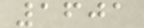1601
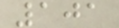101
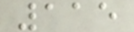115
